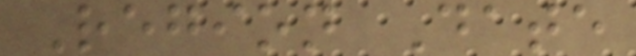Region Date
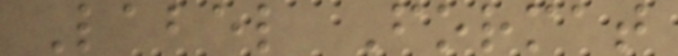Label Format
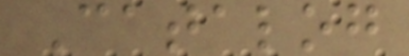Catalog
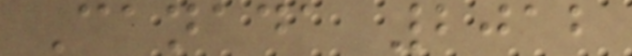Canada 2012
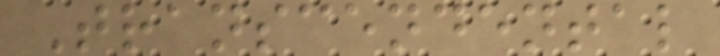Transcendental
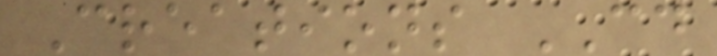Creations CD
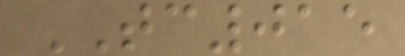TC015
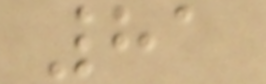81
